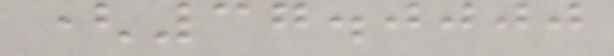(37.0000
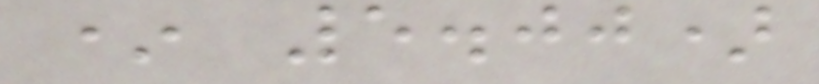* 5.00)
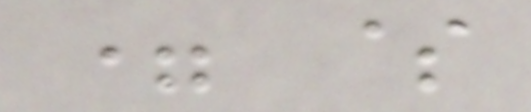= $
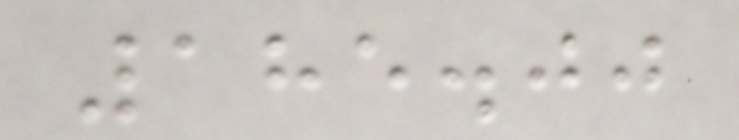185.00
